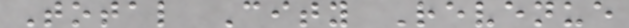Total City Revenue
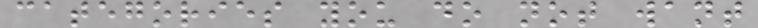categories you do not want
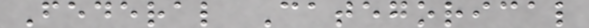Federal Categorical
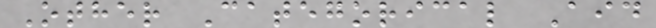Other Categorical Aid
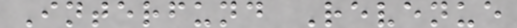Interfund Revenue
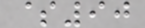$90
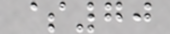$70
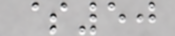$50
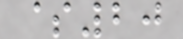$20
